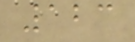123
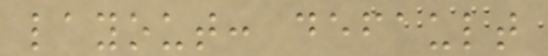layout: default
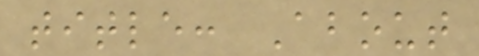title: About
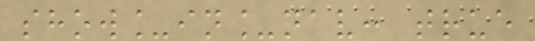show_in_nav: true
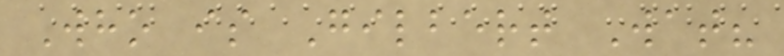Who is Gilbert Wat?
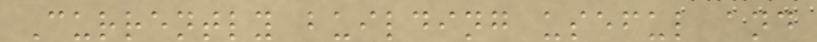Currently building useful and
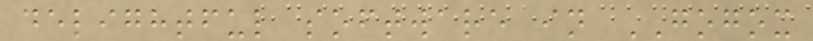delightful software in GOGOX
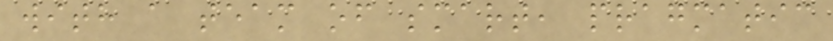with a team of smart, pragmatic
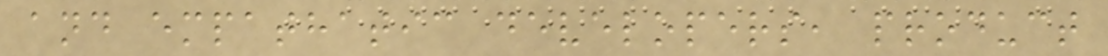and empathatic developers, product
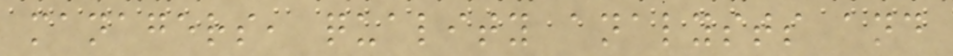managers, quality analysts and
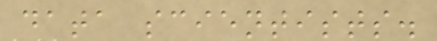data scientists.
